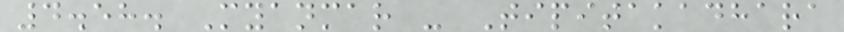4.58. Myanmar - Tipitakadhara
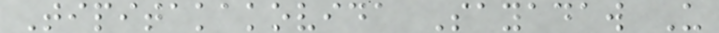Tipitakakovida Sayadaw U
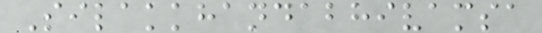Silakkhandabhivamsa
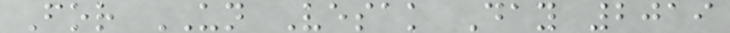For UN Vesak Day 2019
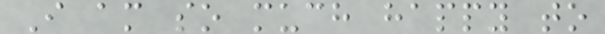I am so much happy to
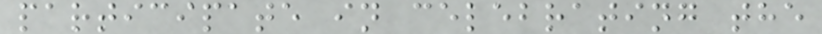participate in celebrating the
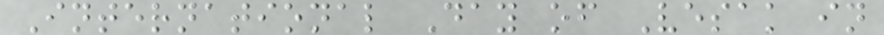International Day of Vesak in
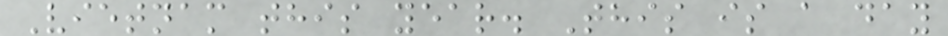Vietnam this year. This is a day
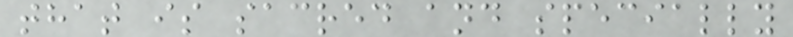that is sacred and specially
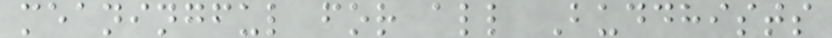meaningful for all Buddhists
